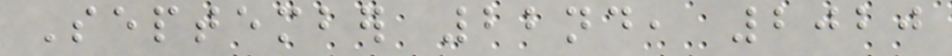September 22nd, 2020
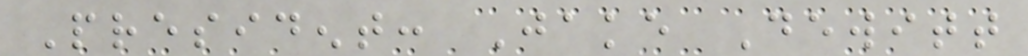President: Jake Dewitt
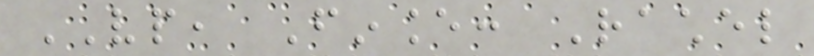VP, Finance: Rachel
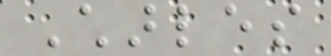Charles
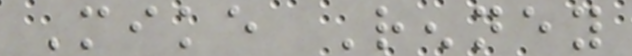Mike Renney
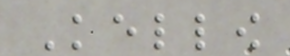Kellow
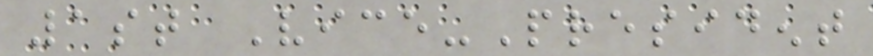1st Vice-President
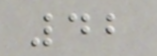42
